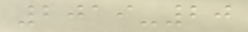2019-20
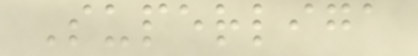Superliga
